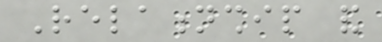Relationship and
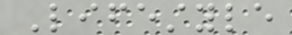Lifestyle
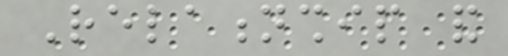Relationship and
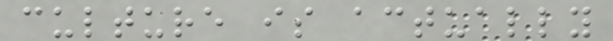culture is actually
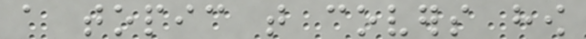a topic that covers how
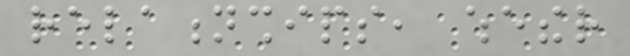relationships, whether
